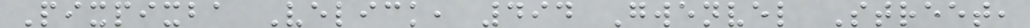Pixpixba Velick, 494 Gwenvel Street,
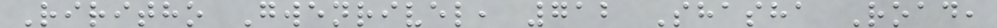Riritho Gwenrivel, 712 Shasha Road,
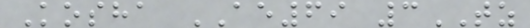Kosha AE69 3TZ
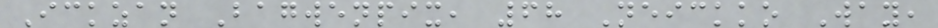Ickzan Bagwenpix, 68 Neickko Way,
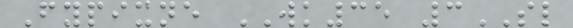Fypixne WK35 3SL
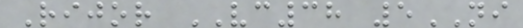Rijor VC38 5NI
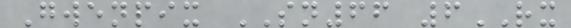Gwenpix SN66 6RX
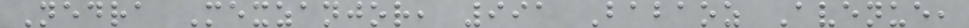Nedra Mexzanjor, 991 Babaoz Avenue,
